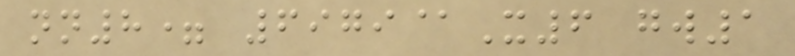nn8= 6979@X6 gw1
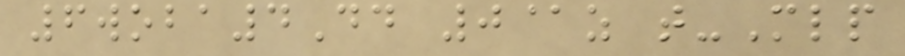6woba4Dd 0@z t-Mlp
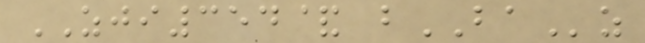ZJI354& bBAz
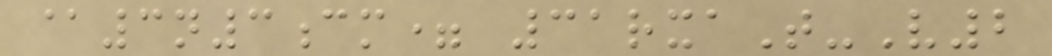@3n3cm= 31rxaT-V2
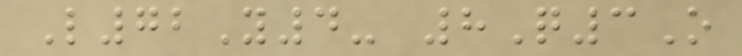L72Y4- 8Q3O
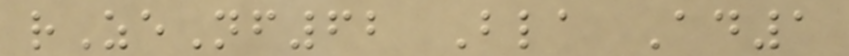rZeNf62 Bla Ad1
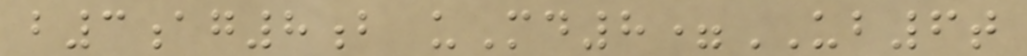b3ag8b uMd8=UB6t
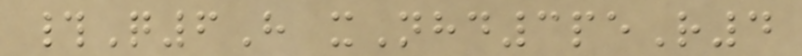#Q6H xNhd3peR4
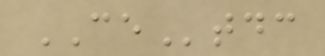CEtdc
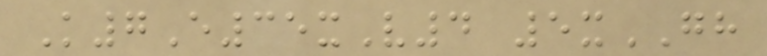K7E35xV4 5xGH
